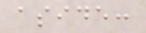aside:
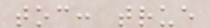toc: true
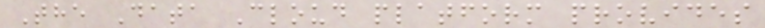The Data Cloud platform provides
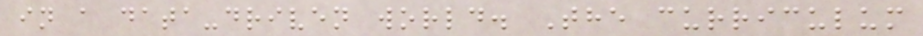in a data-driven world. The curriculum
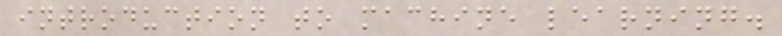introduction to machine learning.
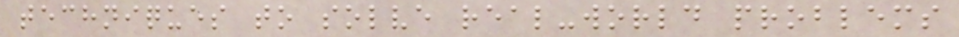techniques to solve real-world problems
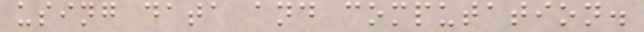using data and computation.
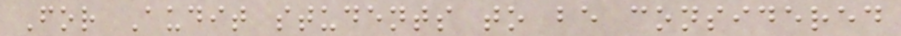For Audit students to be considered
